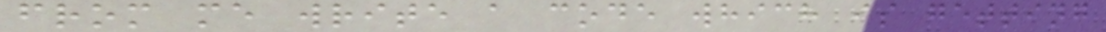from me write a code which is getting
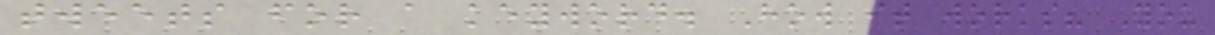tweets for a keyword. How it works? You
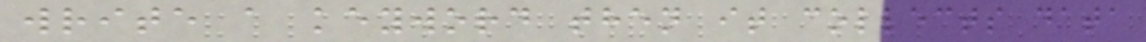write a keyword then it collects data
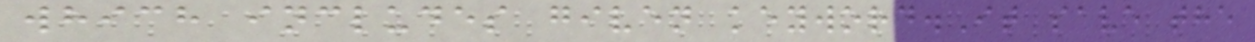which includes given keyword.It save the
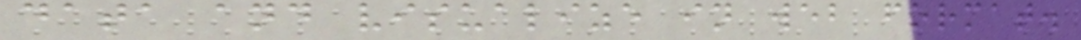data and visualize in web format.
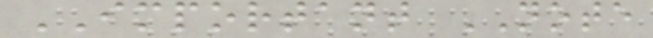IMPORTANT NOTE
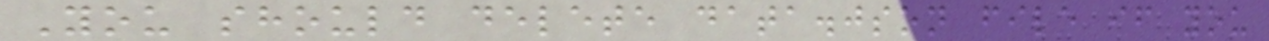You should delete data.json file if you
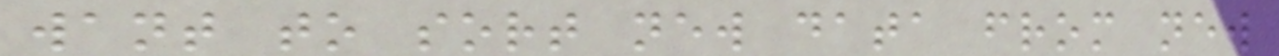want to sort new data from new
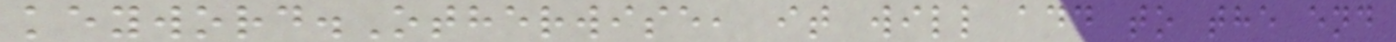keyword.Otherwise, it will add to the end
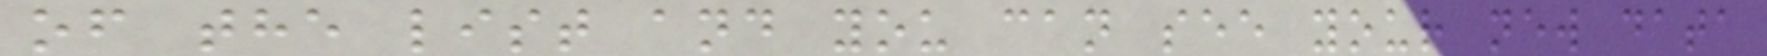of the list and you can see your new data
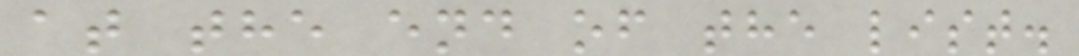at the end of the list.
